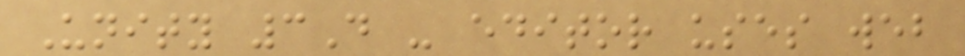Unity 3D - editor uses web
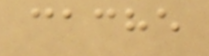cache
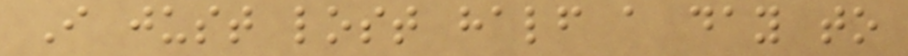I just lost half a day to
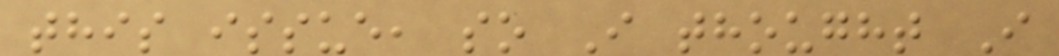this issue, so I thought I
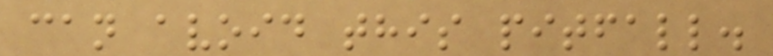can avoid this pitfall.
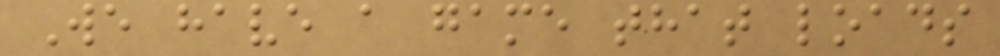We have a game that loads
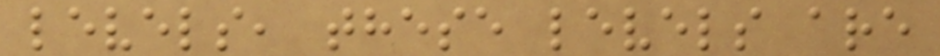levels, these levels are
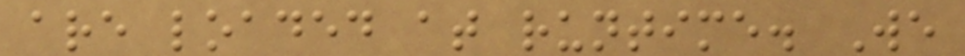are loaded at runtime. We
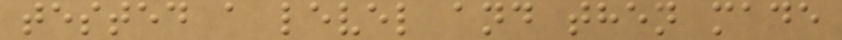tested a level and then made
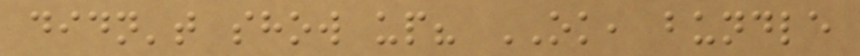didn't show up? OK, bundle
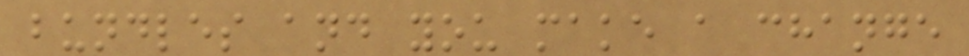bundles and you make a change
